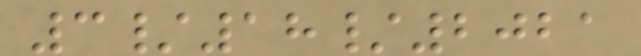3/18/2021
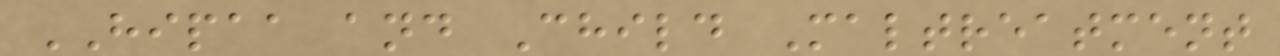HIPAA and Child Maltreatment
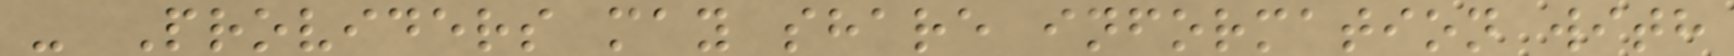- Providers may share information with
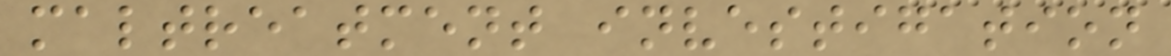maltreatment investigation
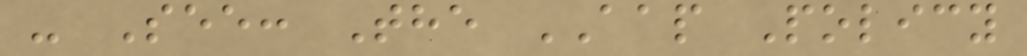- See: The AAP Policy
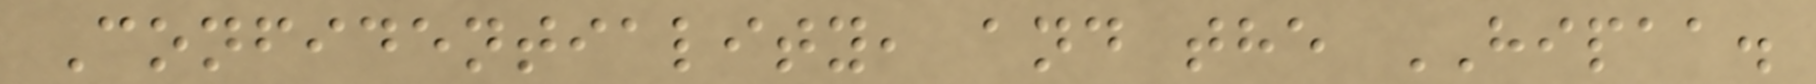Confidentiality, and the HIPAA.
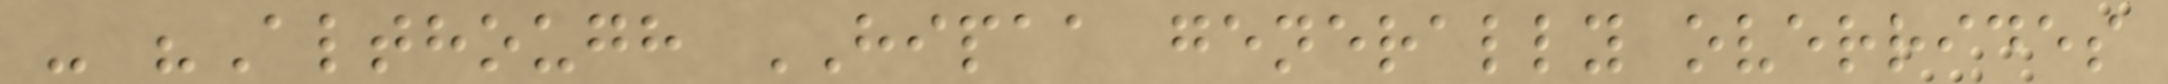- "Although HIPAA generally overrides
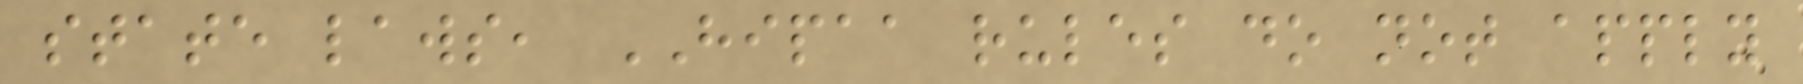state laws, HIPAA rules do not apply
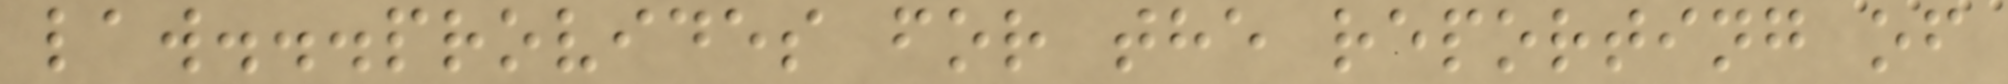law...provides for the reporting of
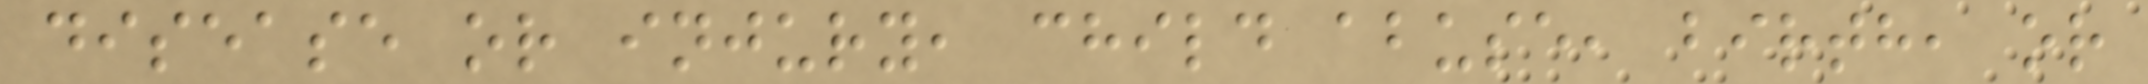disease or injury, child abuse, birth, or
